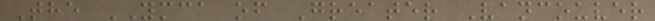The YMCA of Greater Vancouver
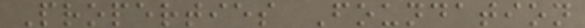Properties Foundation
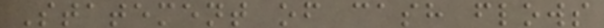Statement of cash flows
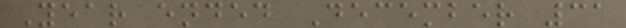Year ended December 31
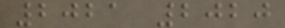2021 2020
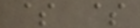$ $
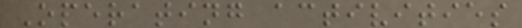Operating activities
